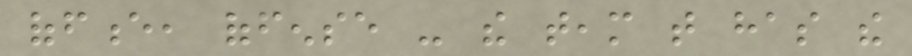offence, offense - the team that has the
